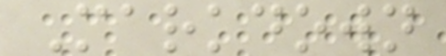Markdown
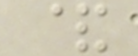&
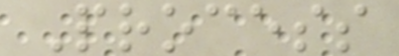Process
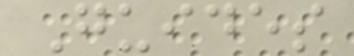Guides
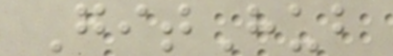GitHub
